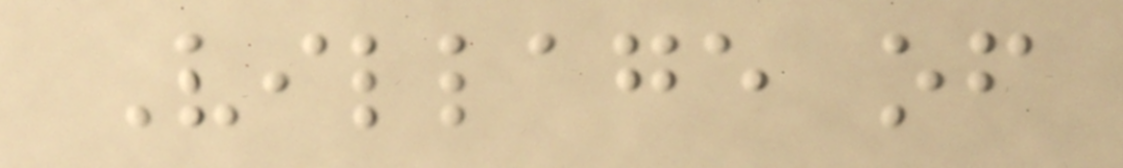Village of
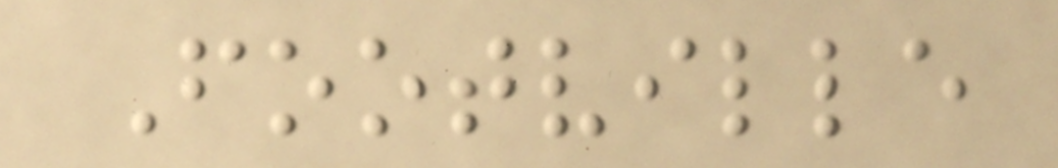Footville
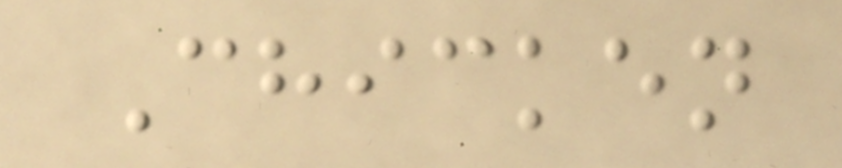Chicken
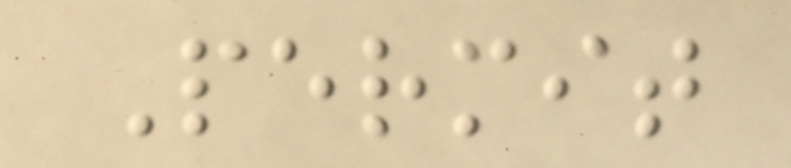Permit
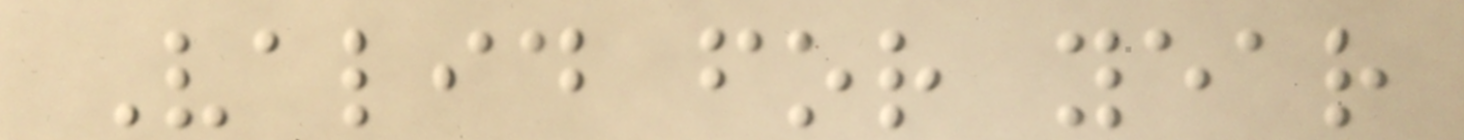Valid for year
